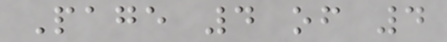Page 4 of 4
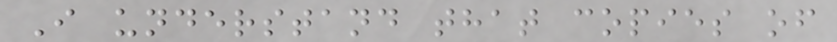I understand that copies of
